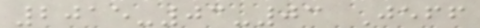2015-03-03 Jeff
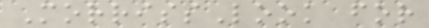MorrissLook for
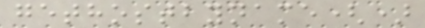gethostbyname()
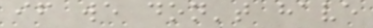if we don't have
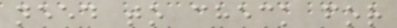need to check for
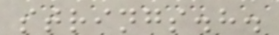strings.h.
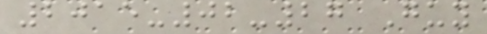2015-02-27 Guy
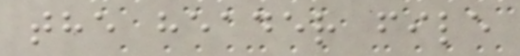the header file
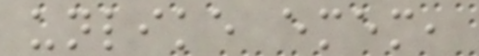unlike emem,
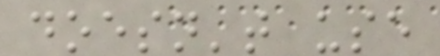doesn't use
